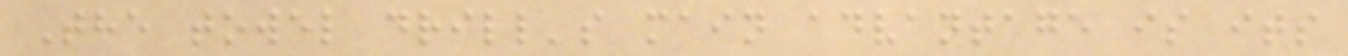The towel drill's main advantage is its
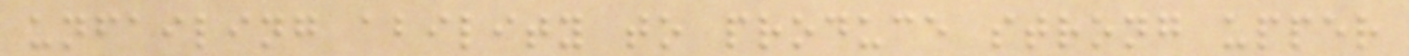unfailing ability to produce strong upper
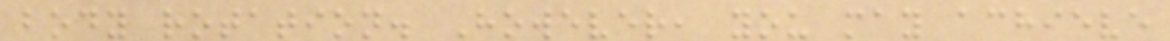body rotation. However, you may achieve
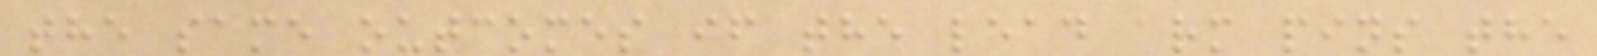the same outcomes if the lead arm pins the
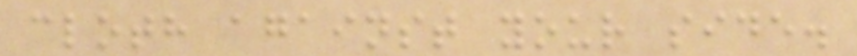cloth against your side.
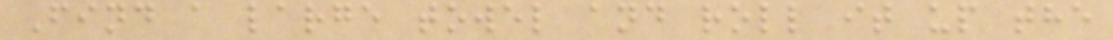Find a large towel and roll it up the
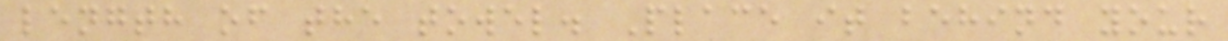length of the towel. Place it behind your
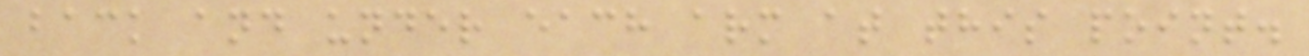back and under each arm at this point.
